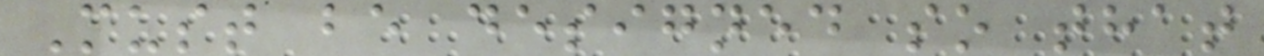Must be designed so that
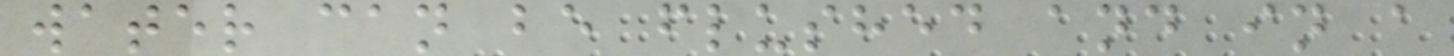water can be flushed and in a
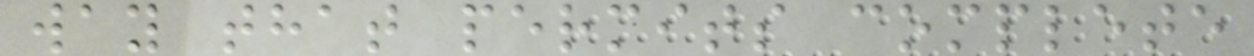way that permits complete
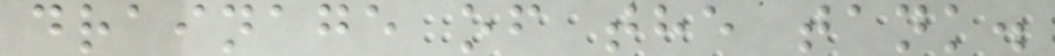drainage of the tank.
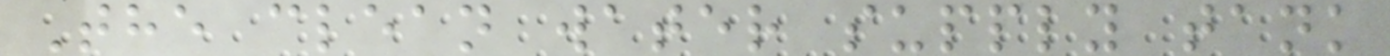The clean water supply tank
